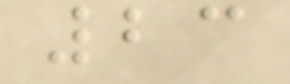23
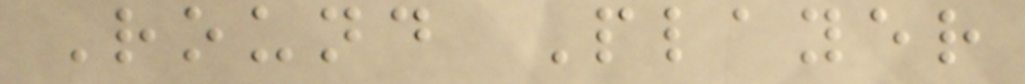Round Player
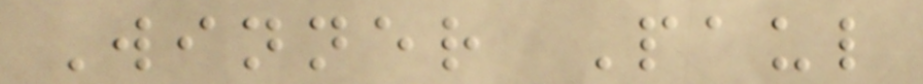Winner Paul
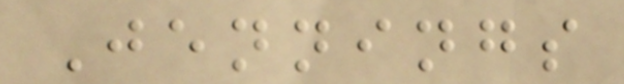Jennings
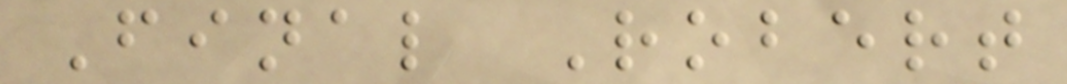Final Robert
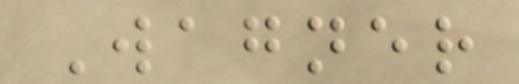Wagner
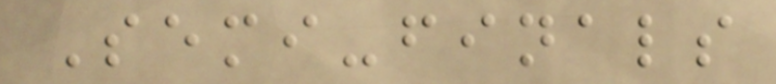Semi-finals
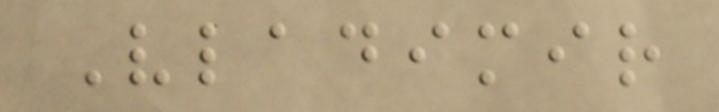Vladimir
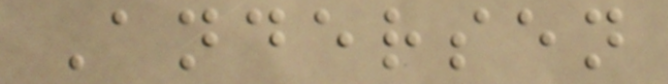Andersen
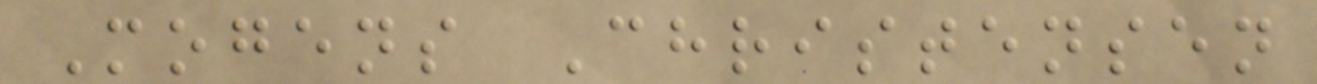Mogens Christensen
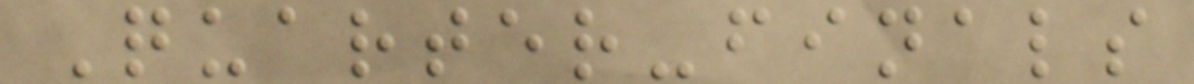Quarter-finals
